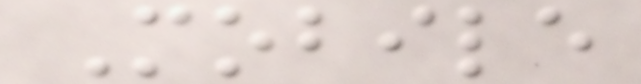Mobile
